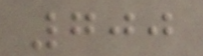700
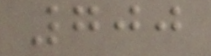700
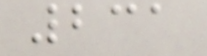231
